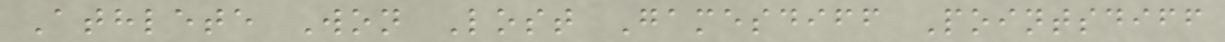Athlete Won Lost Gamesdiff Pointsdiff
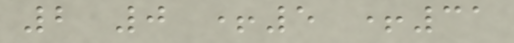2 0 +5 +31
